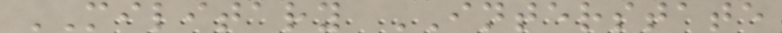MILITARY INTERSTATE
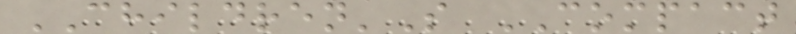CHILDREN'S COMPACT
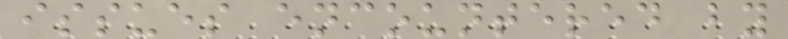issues encountered by
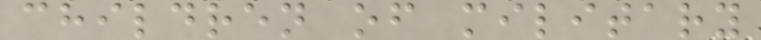children of military
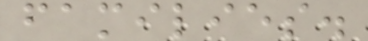families.
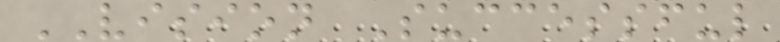VISION Successful
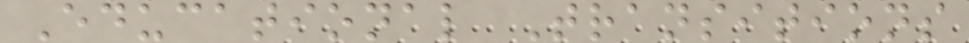Educational Transitions
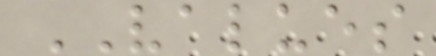VALUES
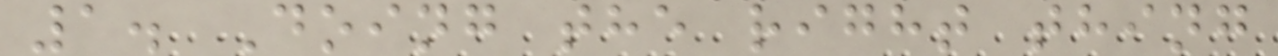1. Doing the right thing
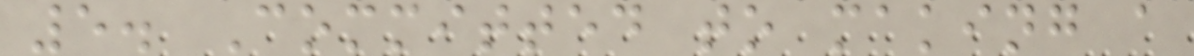5. Committed to making a
